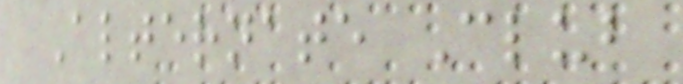Alternate Club
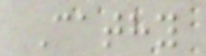Cathy
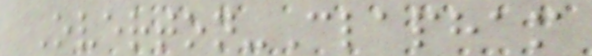Overton-Clapham
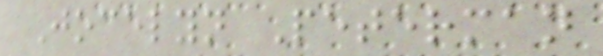Jocelyn Peterman
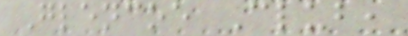Glencoe Club,
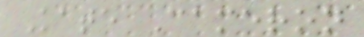Kate Cameron
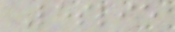Leslie
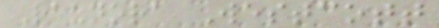Raunora Westcott
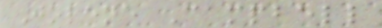Jolene Campbell
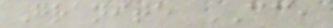Granite CC,
